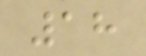18
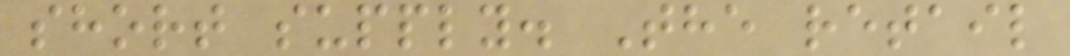short supply. The retail
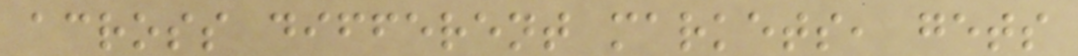across different markets, gets
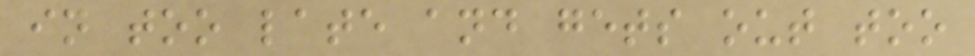in too late and gets out too
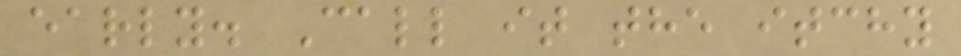early. Call it the itchy
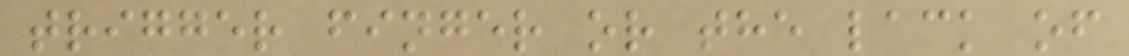trigger finger or the lack of
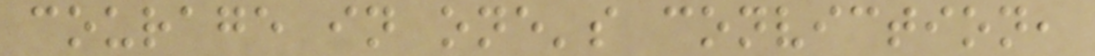courage in one's conviction,
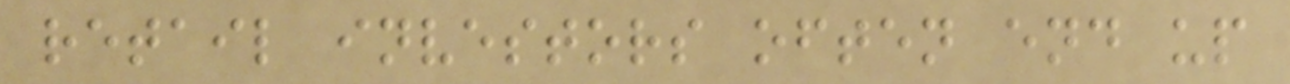retail investors often end up
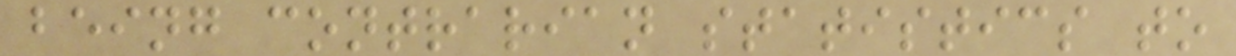being contrarian statistics to
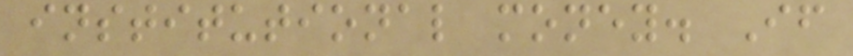institutional money. If
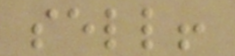sell!
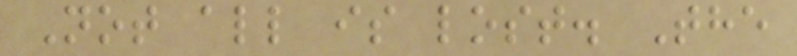Not all is lost. The
